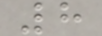8
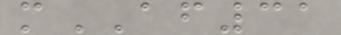mAF31
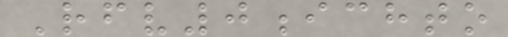Rfv0ichto
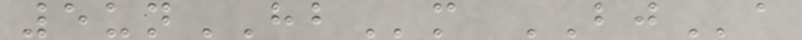5unHBm BJa
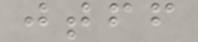jtff
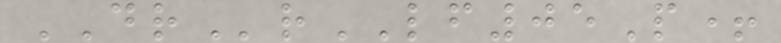DRrLF05P+
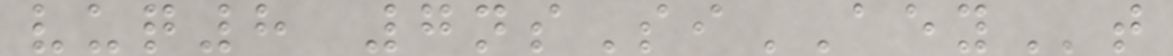vuq8 7nsSiAEYt
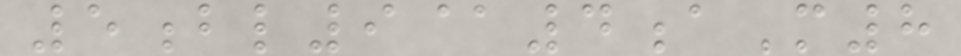5bl9@4aM8
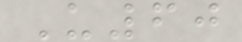U60
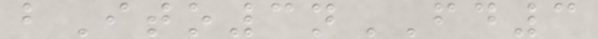bIto3nFD3
